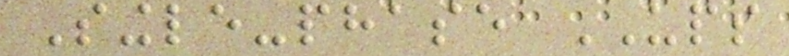Single-phase UPS
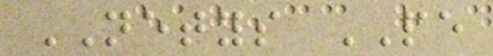NETYS PE
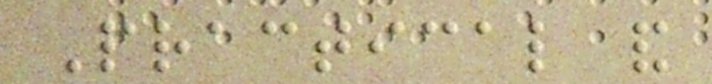Practical and
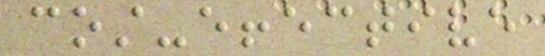cost-effective
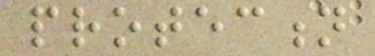protection
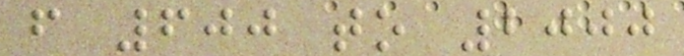from 600 to 2000
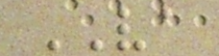VA
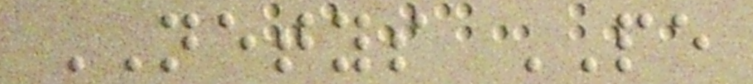NETYS PE
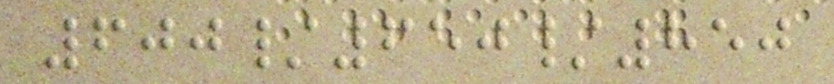600/650/850
